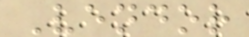Vendor
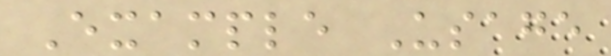Example Usage
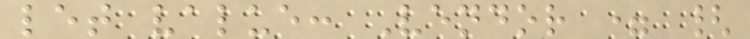let value: Vendor = {
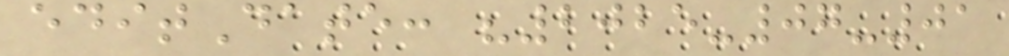editDate: "2025-07-01
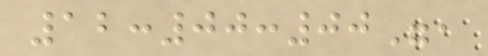12:00:00",
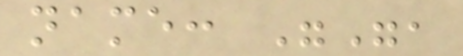name: "",
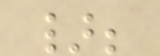};
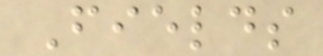Fields
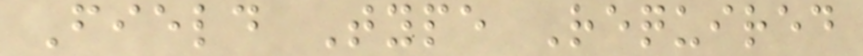Field Type Required
